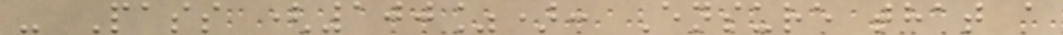- Pass (100%): Ensure that a
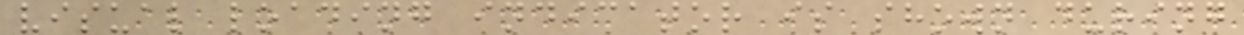visual loading indicator is shown during
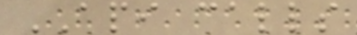API calls
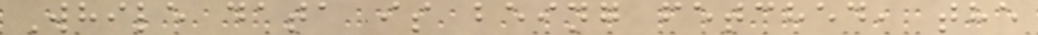While data is being fetched, the
